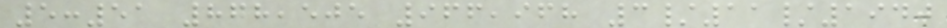5:51 878,505 966,968 3/11/1940
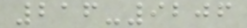216-9206
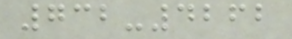732-4262
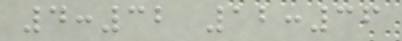4:32 12:36
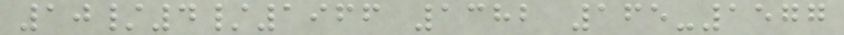10/4/1966 1382 165-1577
